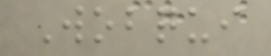Wobqui
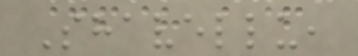Shavellu,
